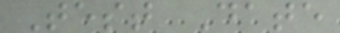Test Date
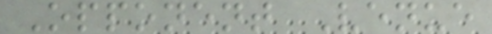Opponent Venue
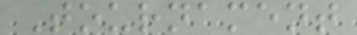Tournament
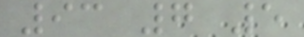93 7 5
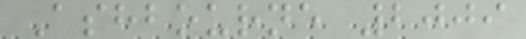Ashbourne 2009
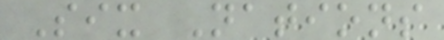Six Nations
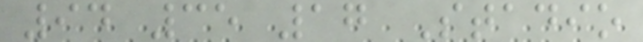94 35 17 Stadio
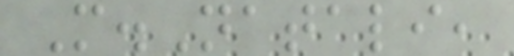M.Natali,
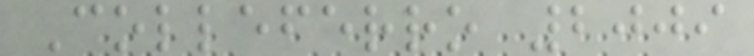Colleferro 2009
